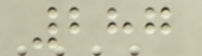287
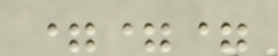===
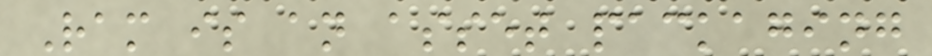Ram is an asset packaging
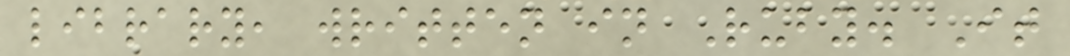library, written in Ruby. It
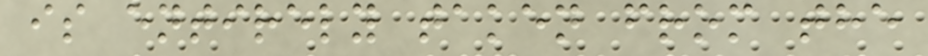is entirely taken from the
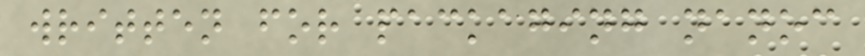written for packaging nanoc
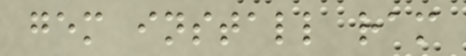gem install ram
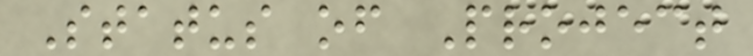Status of Project
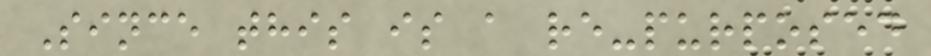Since this is a re-purposed
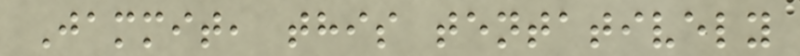Jammit, this tentatively
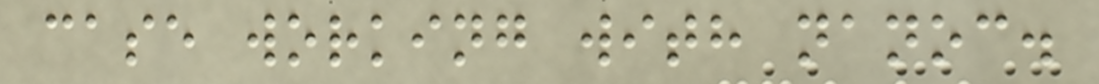case working with nanoc.
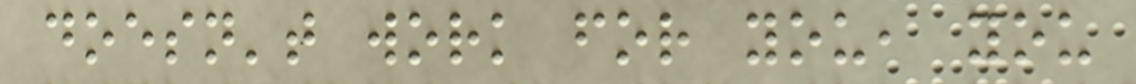doesn't work for you, you
